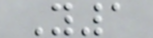Y1
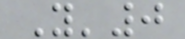Y'0
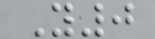Y0
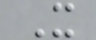X
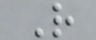R
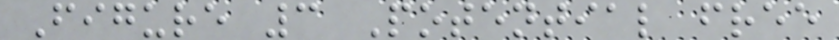Figure 3 Potential free
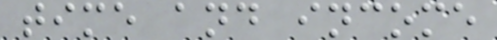time and income
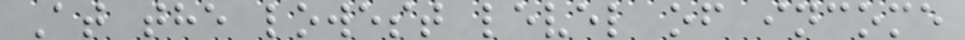At the lowest level of income
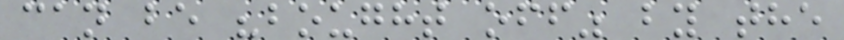can be "bought off" by the
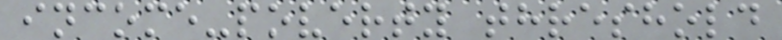income-poverty threshold
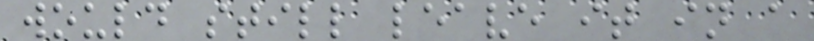would still leave it in a
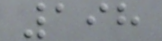198
